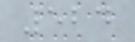524
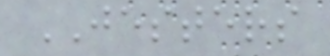JESTERS
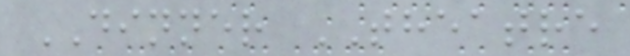DINNER THEATRE
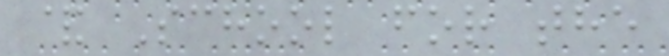& School for the
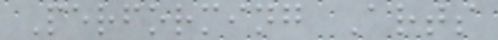Performing Arts
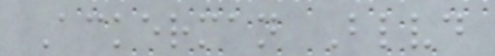Ackerman Blvd
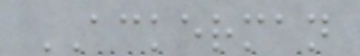ACKERMAN
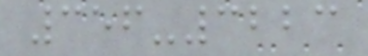356-3223
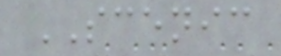SCENIC
